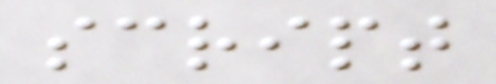script
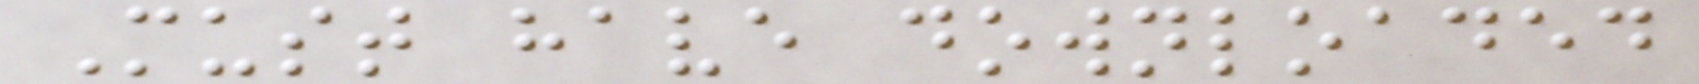Must have downloaded
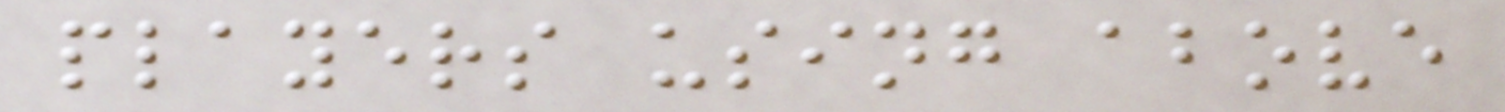players using above
